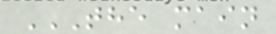THE MAIN
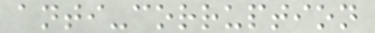anti-corruption
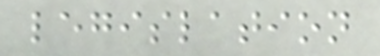legislation
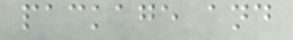package and
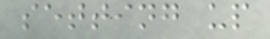setting up
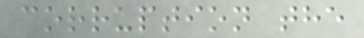corruption the
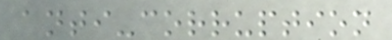anti-corruption
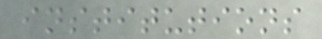institutions
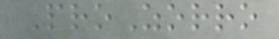ProZorro
